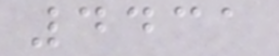4431
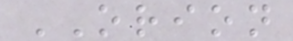ORION
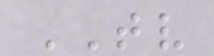TV
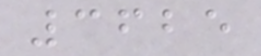3625
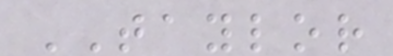TAYLOR
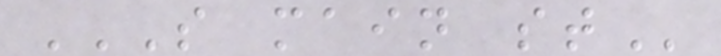S MAIN ST
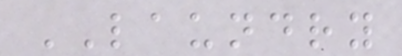LAUNDRY
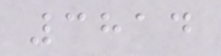3814
